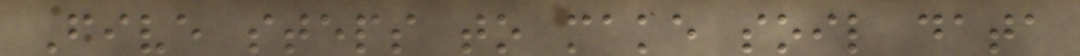Five steps to make soil data
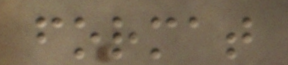format
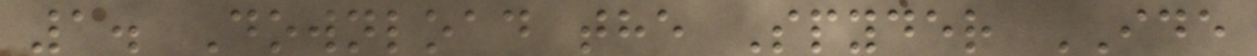1. Download the Spyder IDE
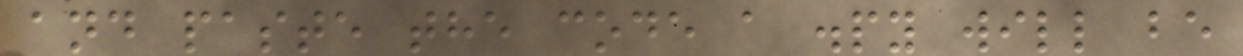and paste the code a .py will be
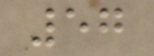57
